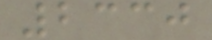2330
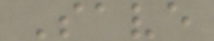Save
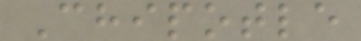Chipotle
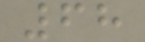68
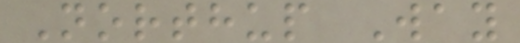Northup Way
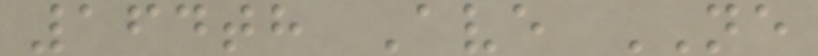164th Ave NE
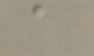a
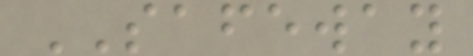SAFEWAY
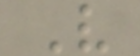V
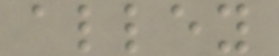alley
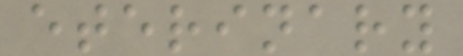eterinary
